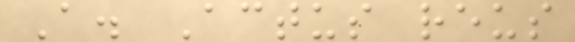A. Actus reus
